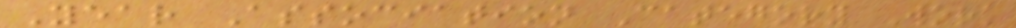Year Association Category Work
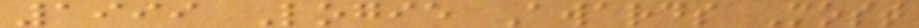1999 Logie Awards Most
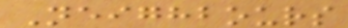Neighbours
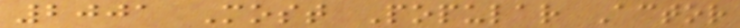2001 Most Popular Actor
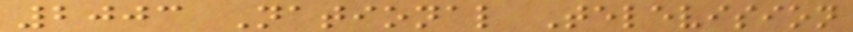2003 National Television
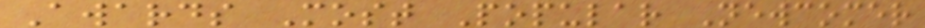Awards Most Popular Newcomer
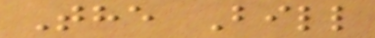The Bill
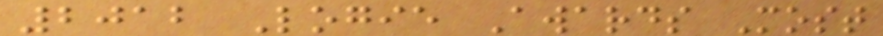2012 Logie Awards Most
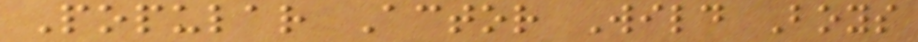Popular Actor Wild Boys
